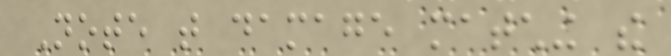Note that damage matching the
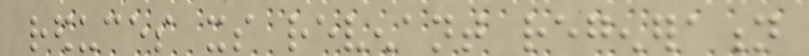reduces its revenant regeneration
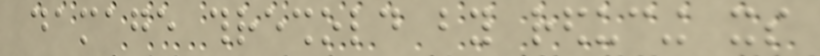damage threshold by reducing its
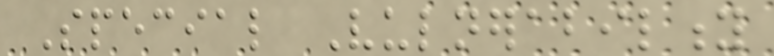Special Vulnerability
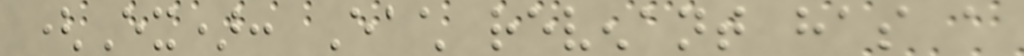(Ex): Each revenant has a
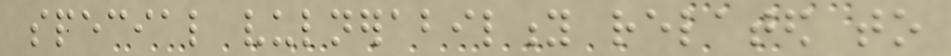special vulnerability related to
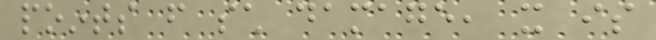points from such damage, it is
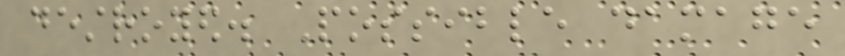destroyed. Possible damage
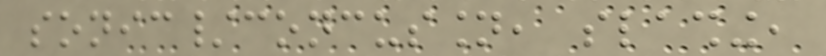sonic/concussion, slashing,
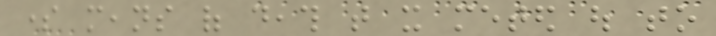some means of death that it meted out to
